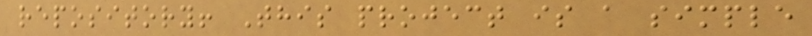repository! This project is a simple
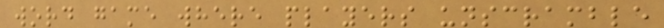word game where players unscramble
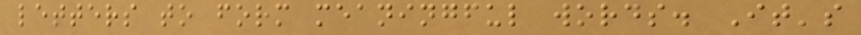letters to form meaningful words. It's
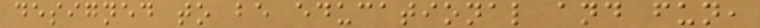designed to be educational and fun,
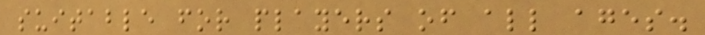suitable for players of all ages.
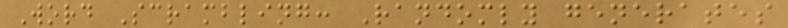Word Scrambling: Randomly generates
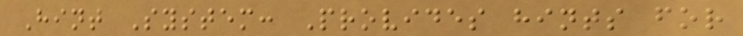Hint System: Provides hints for
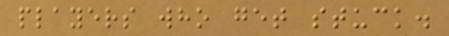players who get stuck.
